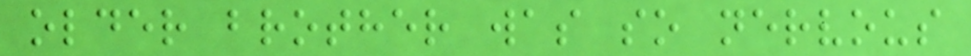older brother was so nervous
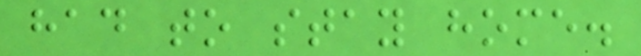had to stay home.
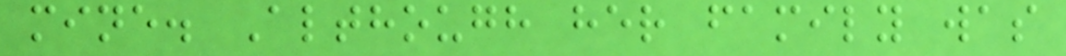mine. Although her family was
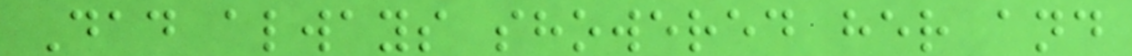Dad always showered her and
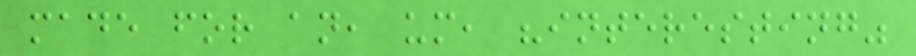made for an, um, "interesting"
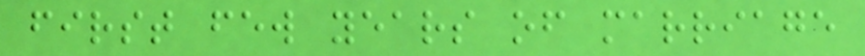first few years of marriage
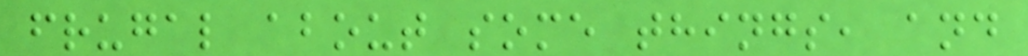frugal about some things, and
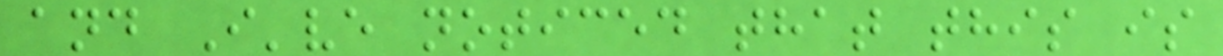and I've noticed that this is
